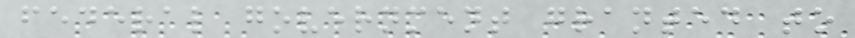federal government granted to
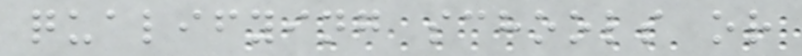qualifying schools or
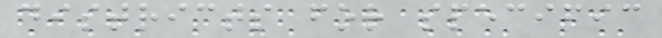districts for specific
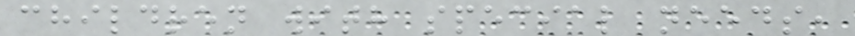children with special needs,
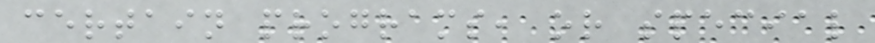certain programs, or special
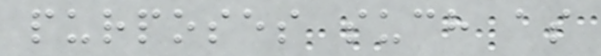purposes such as
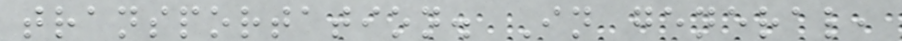transportation. In general,
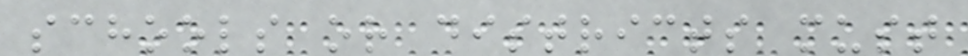schools or districts must
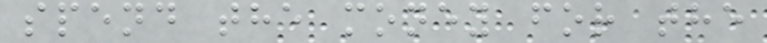spend the money for the
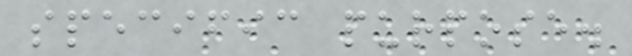specific purpose.
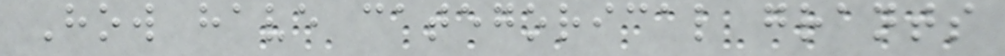How have categorical grants
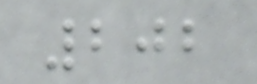202
